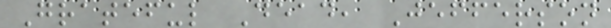Grateful Dead, Jefferson
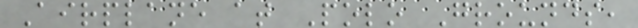Airplane at Polo Grounds,
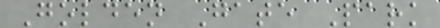Golden Gate Park
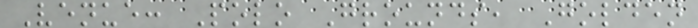Venue: Polo Grounds, Golden
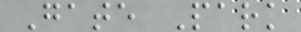Gate Park
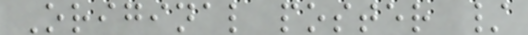Original poster /
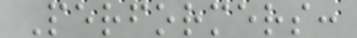Performers:
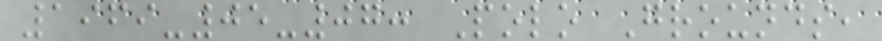1969-05-07: Polo Grounds,
